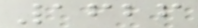1626
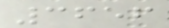3656
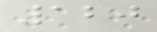120
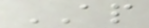AP
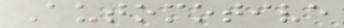Automotive
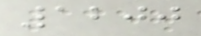1200
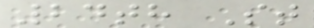24th St
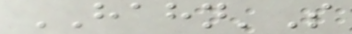HAHN'S
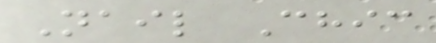Nail Chic
